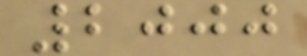2000
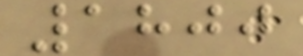1800
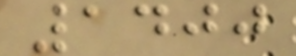1400
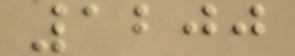1200
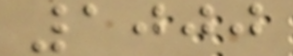1000
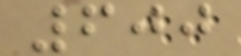600
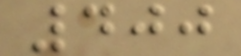400
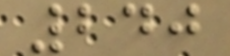240
